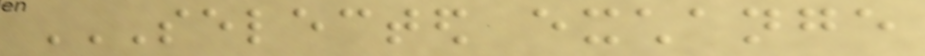SELECTED EXCHANGE
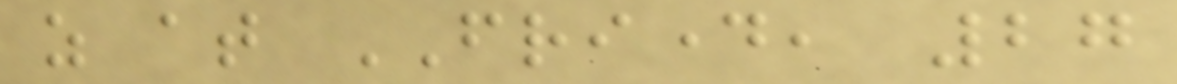as at FRIDAY, 27
